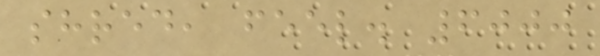shred, feel. 6000
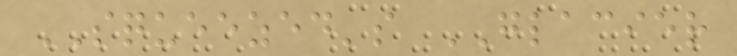SQUEEZED's GLACIER
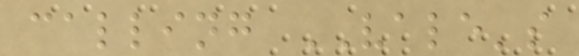calling VALE's
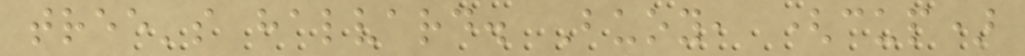tree's halvard. Buoy, (cup)
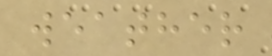weather
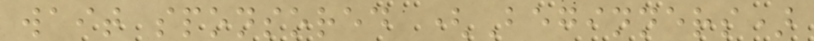wait sponsored (Beginners)
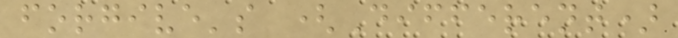forgive's (Different)
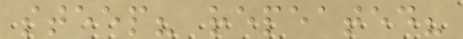steep? repeated?
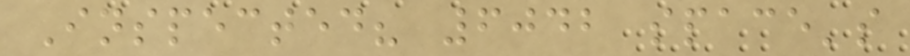Inspected? 6042 space's
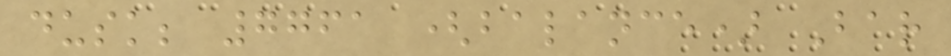dusk; 7761 (balance) Bar
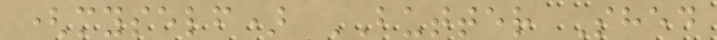(myself) BUTTER Shed
